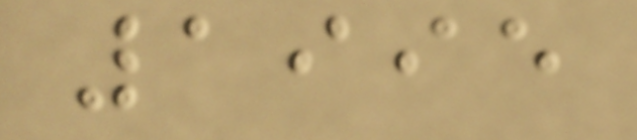1995
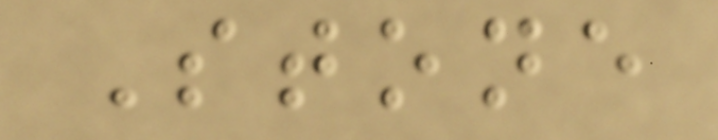Stone
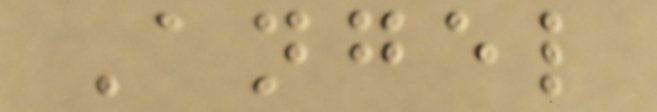Angel
